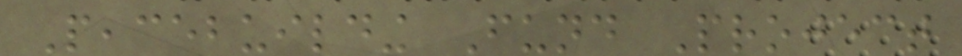Peacebuilding Fund Project
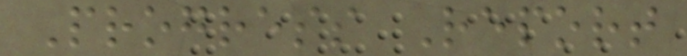Progress Report
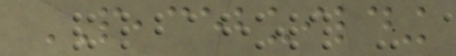PEACEBUILDING
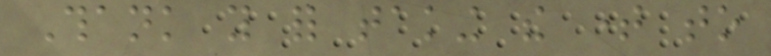Thank you for taking the time to
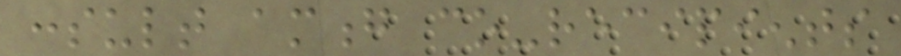consult among co-recipients
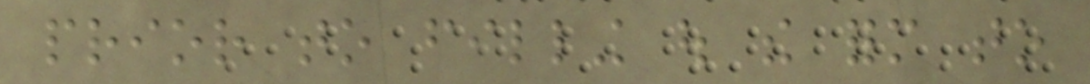prior to filling out the form to
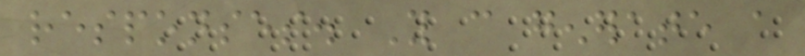responses. You can generate a
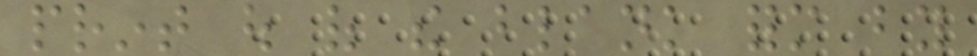print out of the blank form by
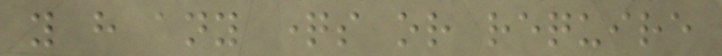you have any questions or require
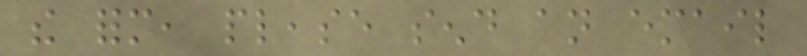the form, please send an email
